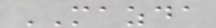MAZDA
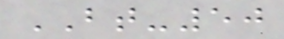BT-50
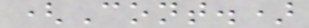(Cont.)
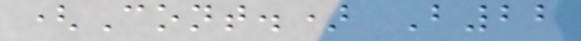(Cont.) B22
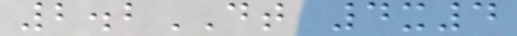2.2DT 4x4
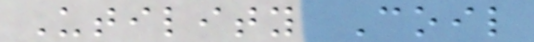Utility Coil
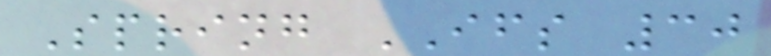Spring IFS 30
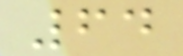64
